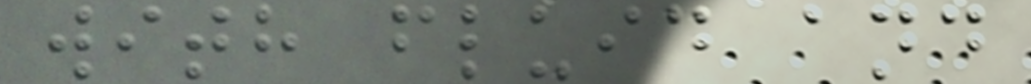with fluid and
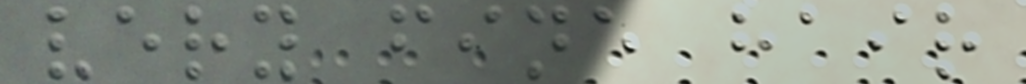very fine hair
